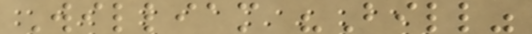William "Bill"
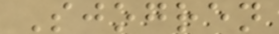Sjogren
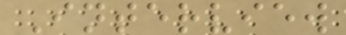Interview
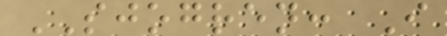SJOGREN: I
